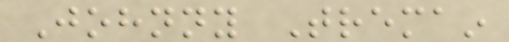Johnny Tremain
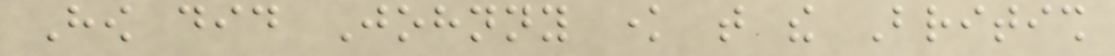How did Johnny know that the British
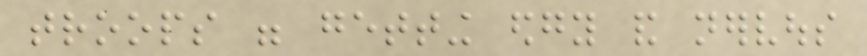troops were getting edgy and nervous
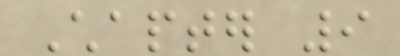Chapter 9
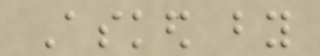Asked by
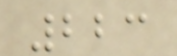223
